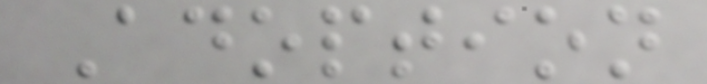Adoption
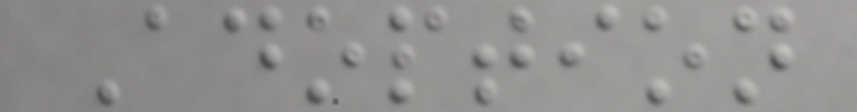Adoption
